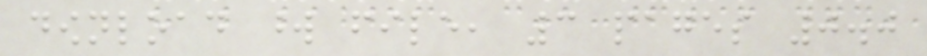download word file, 3 pages 0.0
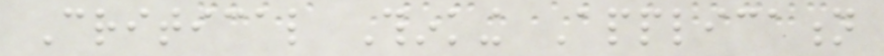Critical Thinking Application
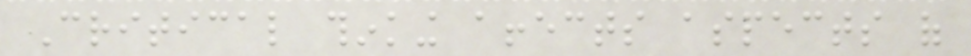Critical thinking affects aspects of
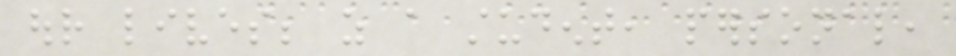our lives; as a student, personal,
